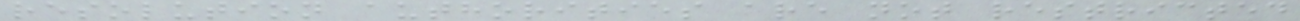resolution authorities are not restricted
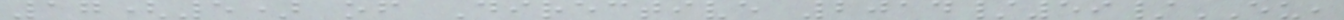17(5) of Directive 2014/59/EU,
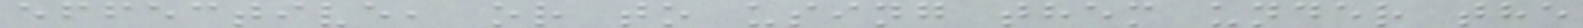effective, or to using them under the
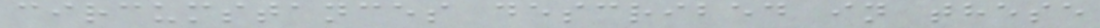circumstances described in these
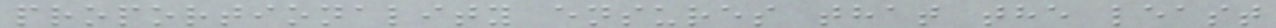proportionality ensures that the least
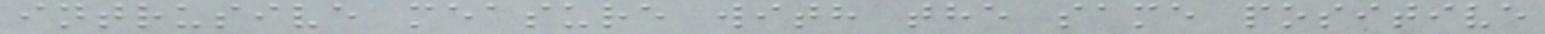intrusive measure with the same positive
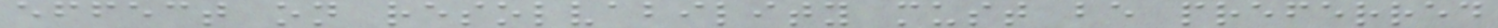effect on resolvability must be preferred
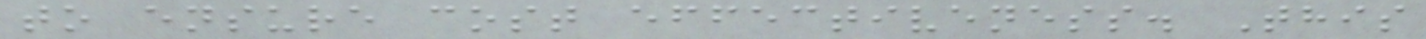to ensure cost effectiveness. This
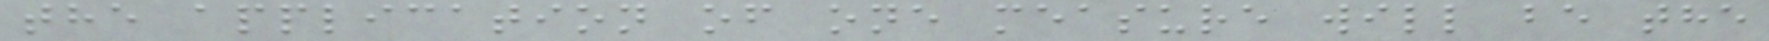the application of one measure will be the
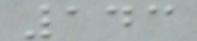143
